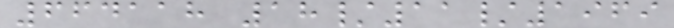664118 18/11/1969
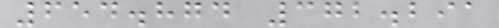654.874 372.291
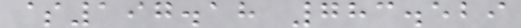$197.18 783.529
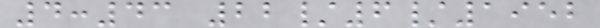4:43 22/6/1952
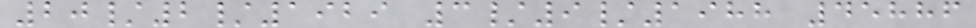20/2/1929 3/9/1988 45886
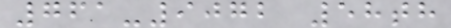761-9072 58th
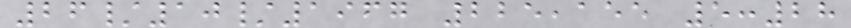26/10/1967 225,155 5:28
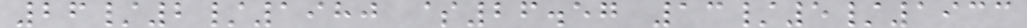26/2/1980 $26.57 13/5/1933
